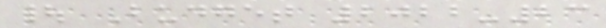| Budget 2022-23
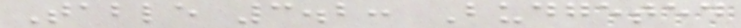Table 3.2: Budgeted
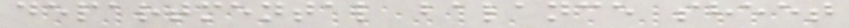departmental balance sheet
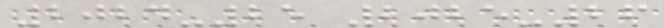2024-25 2025-26
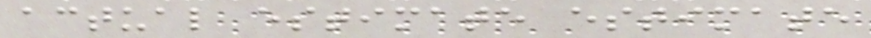actual estimate estimate
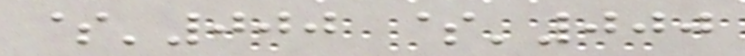$'000 $'000
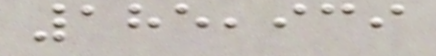185,939
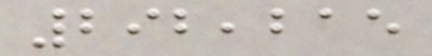292,215
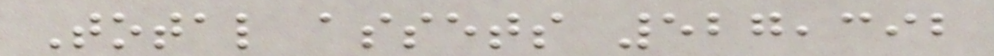Total assets 527,392
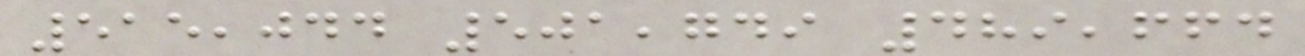515,044 501,749 489,664
